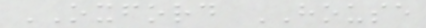OXFORD HOUSE
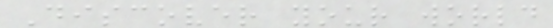Discover your world
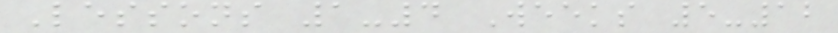Lessons 1-4 Weeks 5-12
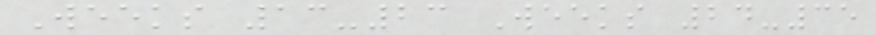Weeks 13-23 Weeks 24-35
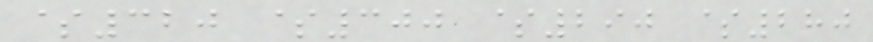$320 $300 $290 $280
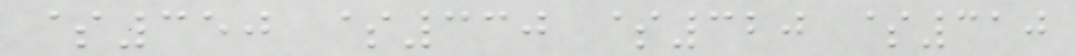$350 $330 $320 $310
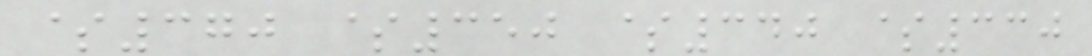$370 $350 $340 $330
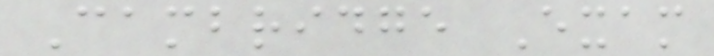Cambridge Exam
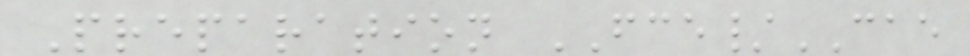Preparation FCE/CAE
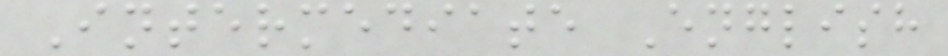Intermediate English
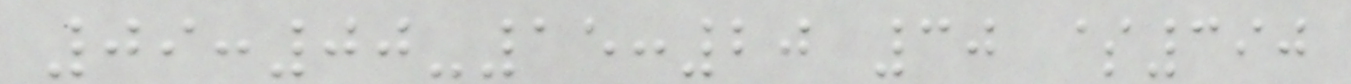09:00-15:20 30 $390
